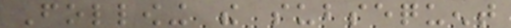Following the subsequent
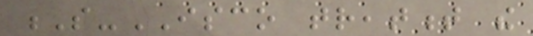S-ISCO treatment the
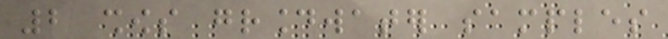2 shows groundwater samples
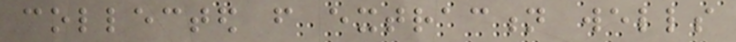collected from extraction wells
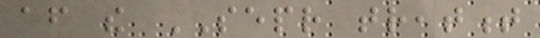after the SEPR treatment
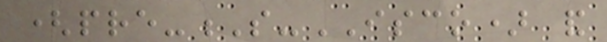(pre-S-ISCO) and
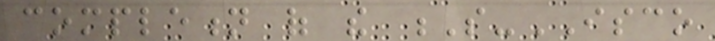completion of the S-ISCO
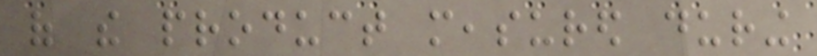of the product measured during
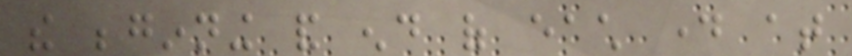the beginning and end of each day at
